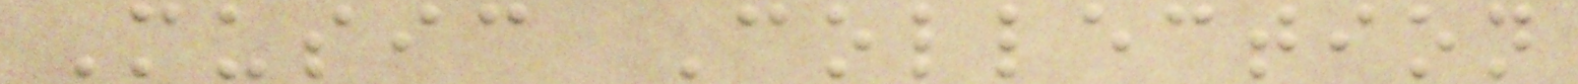Music Collection
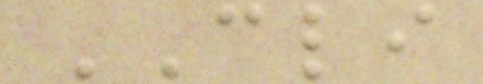CLI
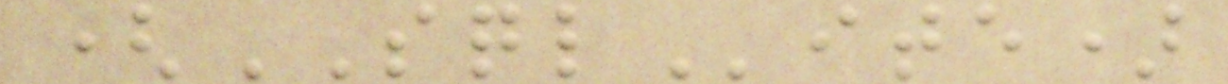(SQLite)
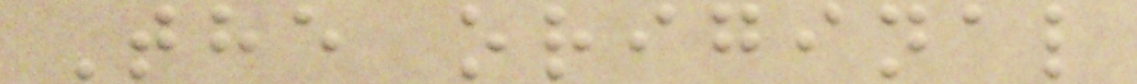The original
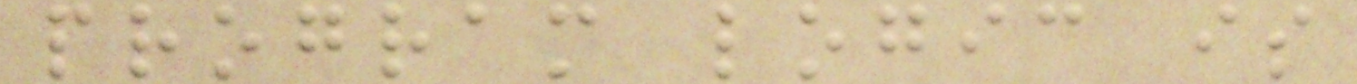program logic is
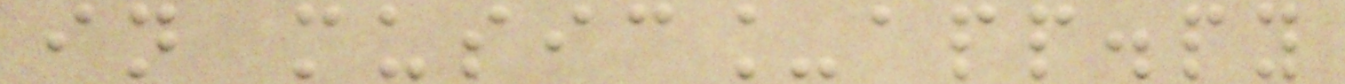in music_app.py
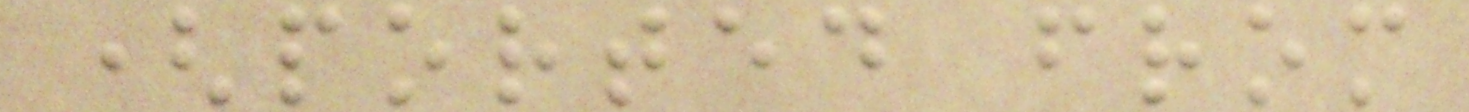(ported from
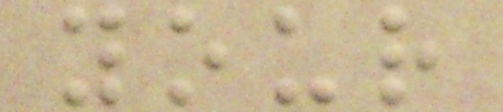your
